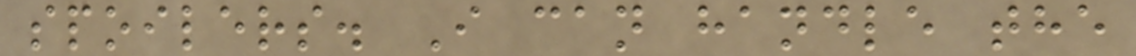spoilers. I can handle the
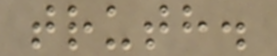truth.
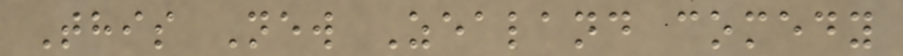This New Zealand comedy
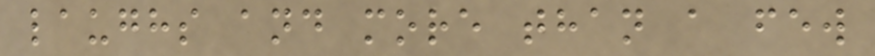laughs and more than a few
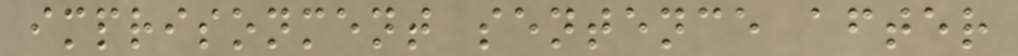imprisonment sentence after
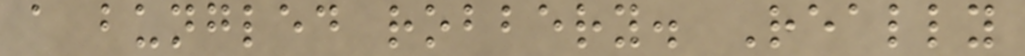a bungled robbery. Really
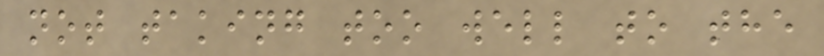not taking too well to the
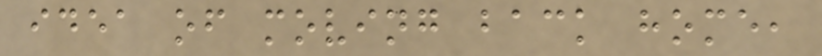idea of moving back home,
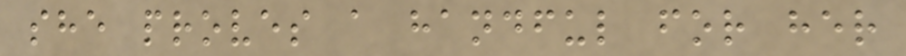she proves a handful for her
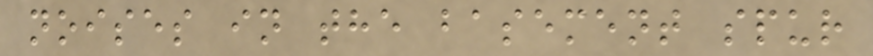noises in the basement spur
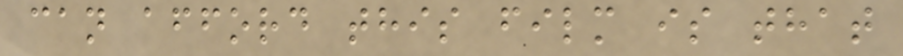can afford this film is that
